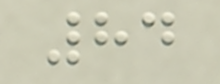84
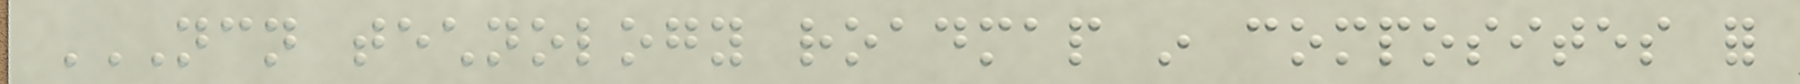NCN TECHNOLOGY ROADMAP IN COMPOSITES FOR
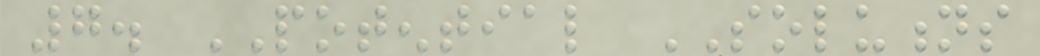7. POTENTIAL SOLUTIONS
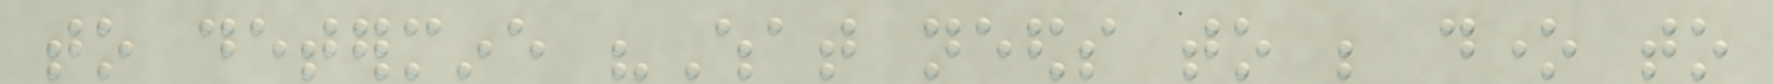to determine "What needs to be done to
